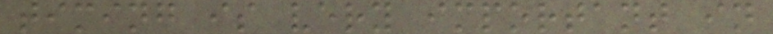timing is very important in
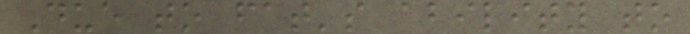Due to fat's ability to
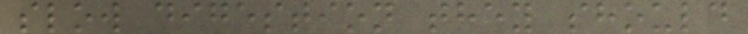slow digestion they should
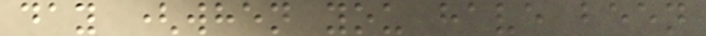day (when you have been
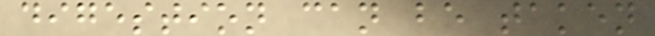digestion can be taken
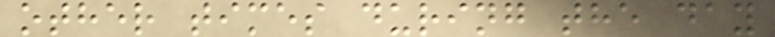other times during the day
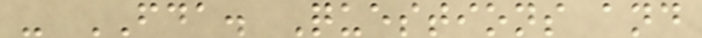- FDA. Questions and
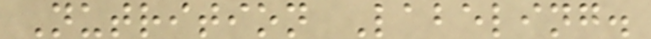Nutrition Labeling.
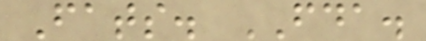Fats. FDA.
